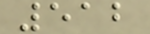512
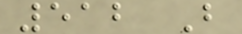512 B
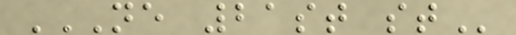NE 21ST ST
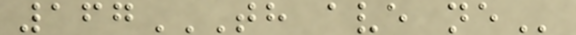167TH AVE NE
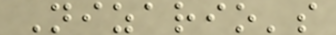Nizario's
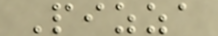Pizza
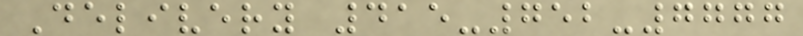Delivery 415-752-7777
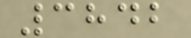3842
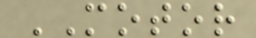MOTOR
